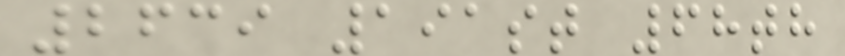2639 191st 68th
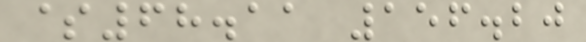$68.11 156.20
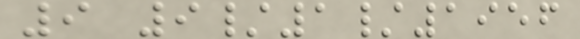9 9/1/1956
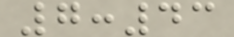7:43
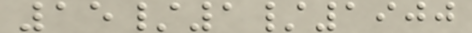15/1/1900
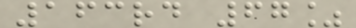163rd 67%
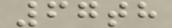67th
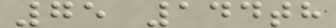75 144th
